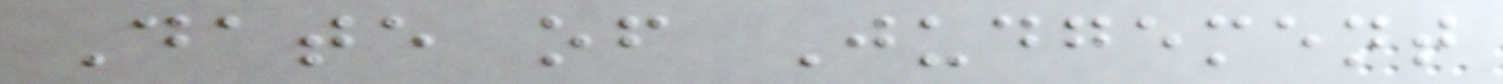Date of Judgement
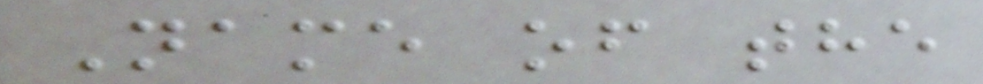Name of the
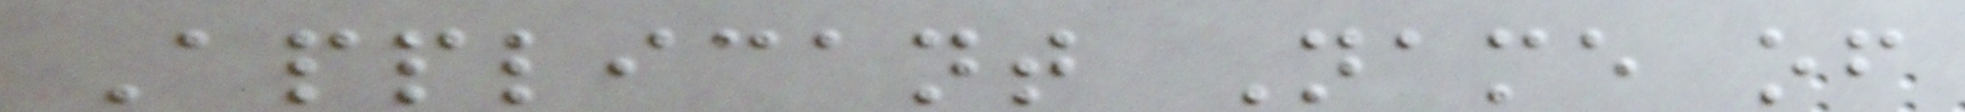Applicant Name of
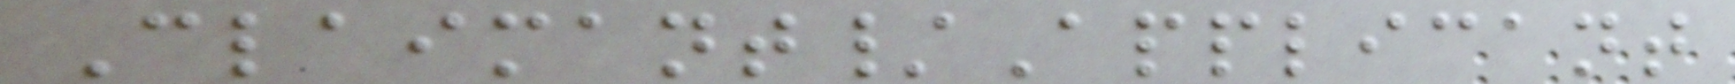Claimant/Applicant
